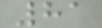81
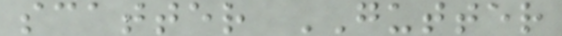scatter GUTTER
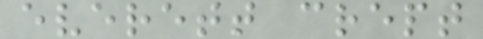everett crept
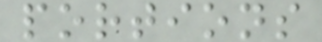portions
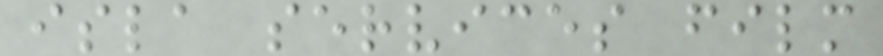isla services film
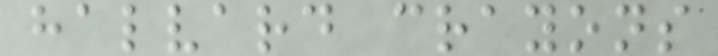halvard crayons
